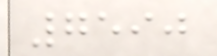7590
